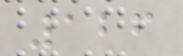126
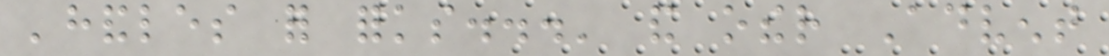'handles for forks...' and other Advent
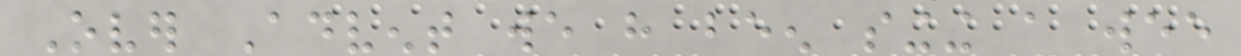Over Advent we have been singing a wee
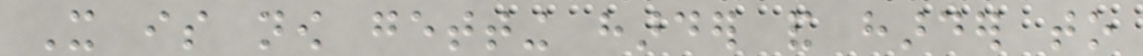It is now getting harder and harder to
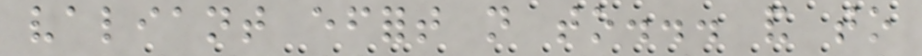valiant effort not to... and to
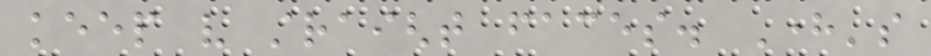keep very straight faces. Here's
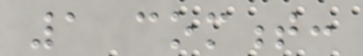1 comment:
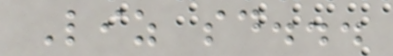Liz said...
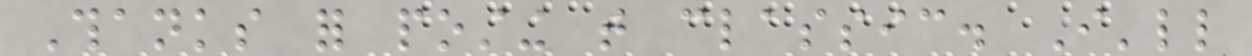Thanks for posting that classic. I'll
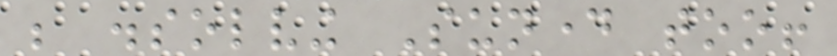be dissolving Sunday too!
